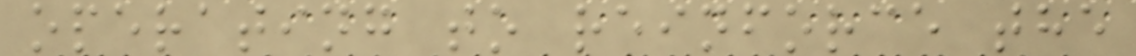operating to reinforce the
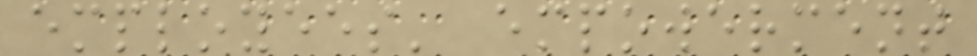employees' empowerment
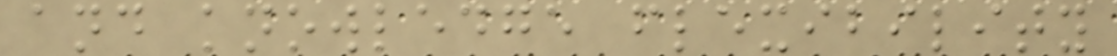and knowledge flexibility
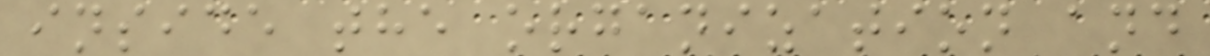inside the organization and
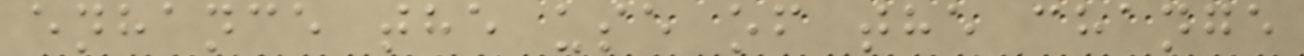enhance the use of the change
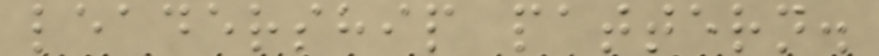leadership pattern.
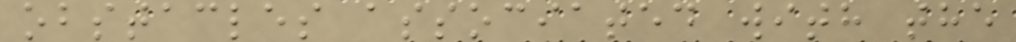obstacles associated with the
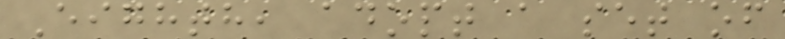Eighth, adopt a set of
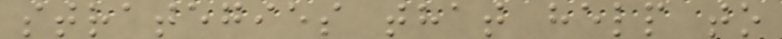strategies that help to
